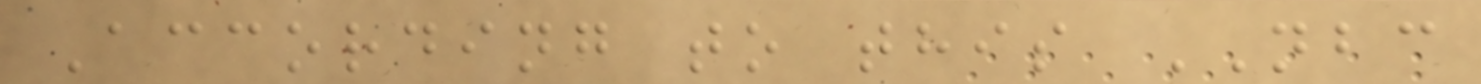According to this NBC
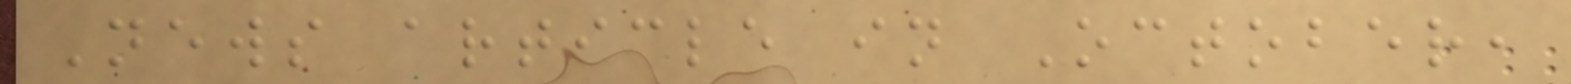News article in October,
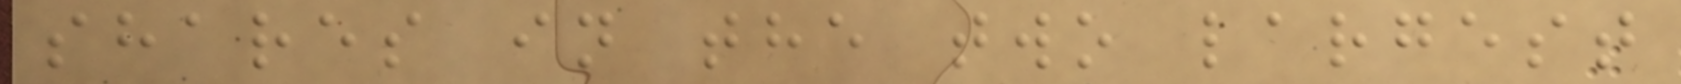shares in the two largest
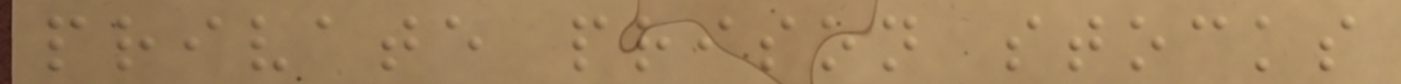private prison stocks
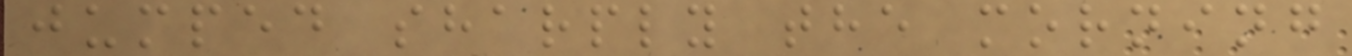jumped sharply the morning
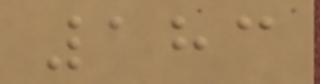183
